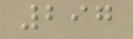297
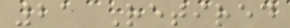21 Retired
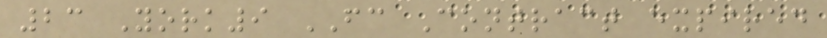23 York9 FC Contract expired
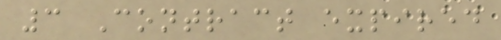3 Contract expired
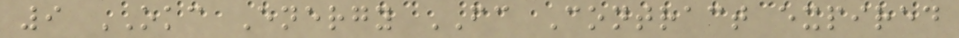9 OKC Energy FC Contract expired
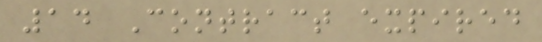14 Contract expired
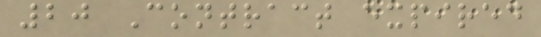20 Contract expired
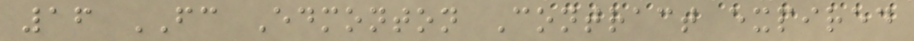16 FC Edmonton Contract expired
